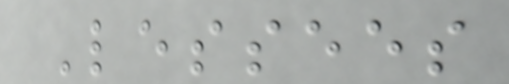Lessees
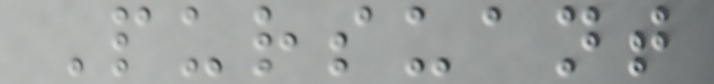Pursuant
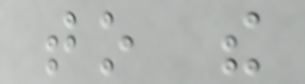to the
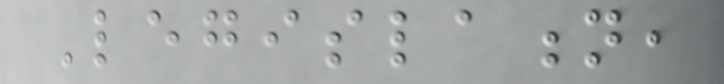Legislation,
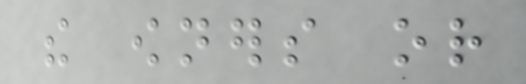the owners or
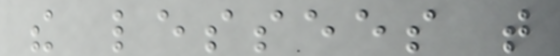the lessees that
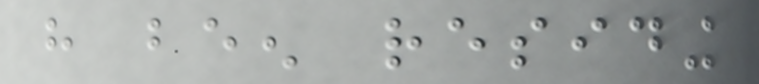have been residing
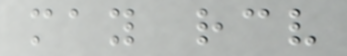may receive
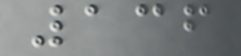136
